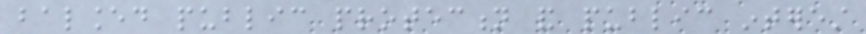balanced public protection and public interest
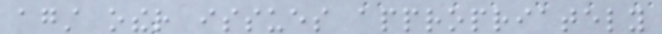against other issues appropriately
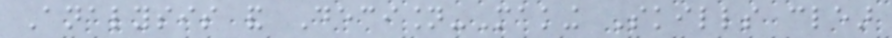Analysis and Decision-Making Skills clear
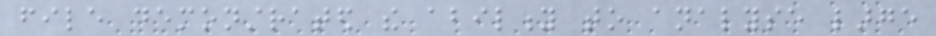file demonstrated the ability to analyse large
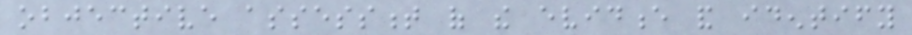objective assessment of the evidence and identify
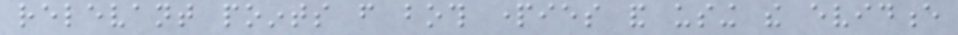relevant points from both parties and using the evidence
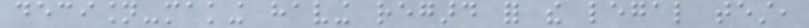decision-making having regard for the legal test,
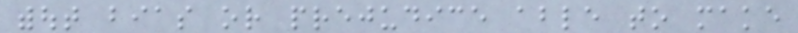without bias or prejudice able to make
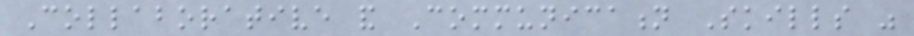Collaborative and Communication Skills was
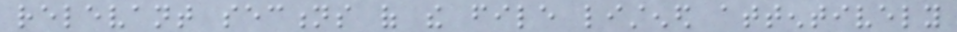relevant sections of the file listened attentively
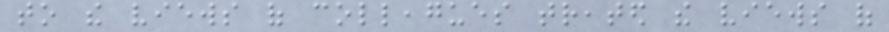to the views of colleagues treated the views of
